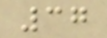37
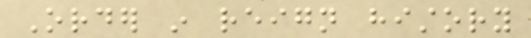Order in reign history
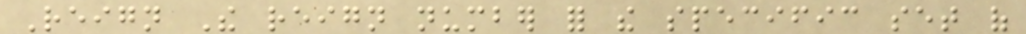Reign The reign number for the specific set of
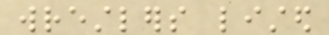wrestlers listed
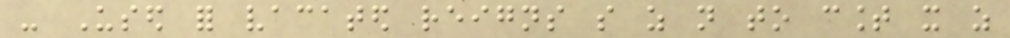- Used for vacated reigns so as not to count it as
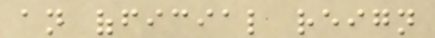an official reign
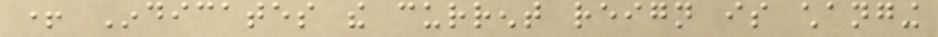+ Indicates the current reign is changing
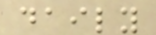daily
